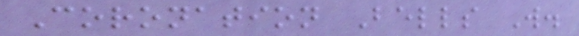Coronation Bells W.
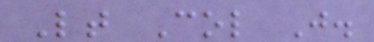Lt Col J.
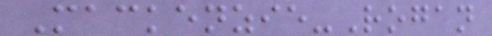Mackenzie-Rogan
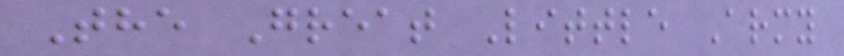The Great Little Army
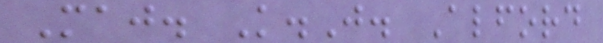Maj. K.J. Alford
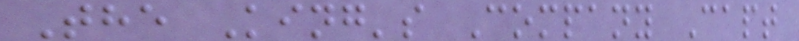The King's Company Capt
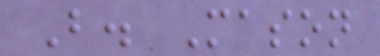B. Mason
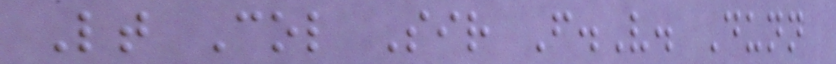Lt Col Sir F.V. Dunn
